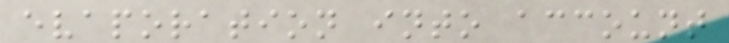evaporation into account
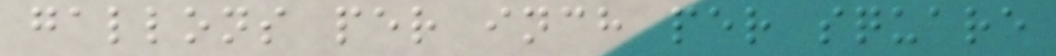gallons per inch per square
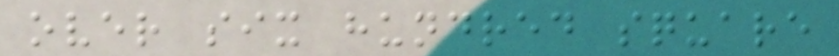over six hundred square
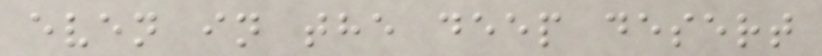even in the deep desert
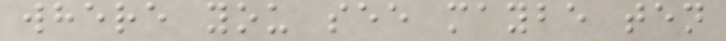where you see maybe ten
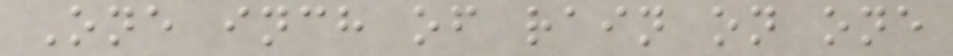One inch of rain on one
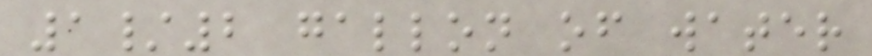1/2 gallon of water
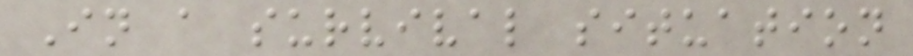In a survival situation
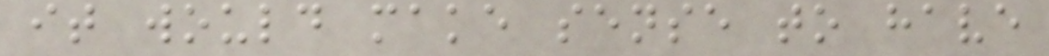it would make sense to have
